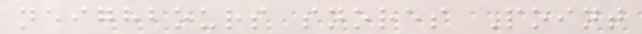neighbours snores Point
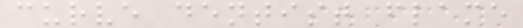curve dentist flame
